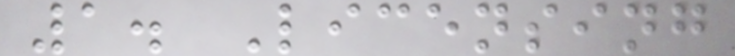1. Licensing
